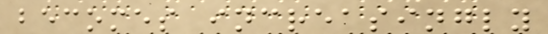becomes increasingly
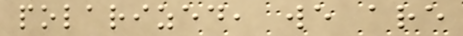polarized, we are
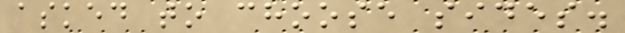asked to choose sides.
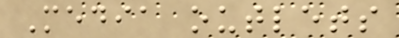Media outlets
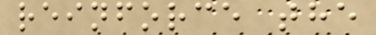reinforce the
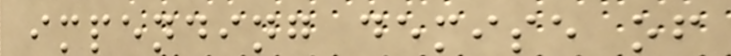impending demise of
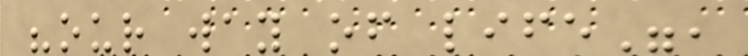"our way of life",
